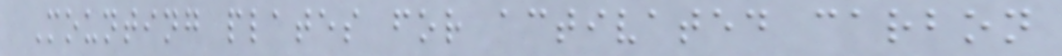Mounting plates for activated carbon
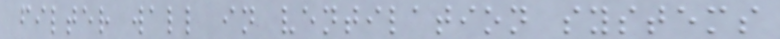filter wall in ventilation systems
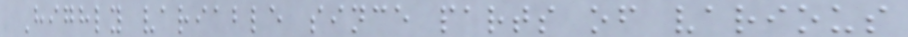Highly variable since parts of various
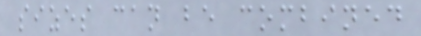sizes can be combined
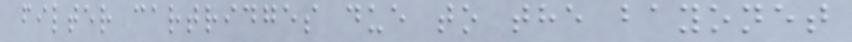filter cartridges due to the bayonet
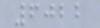6022
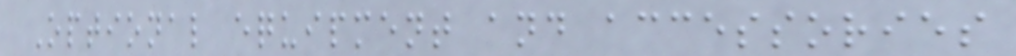Optional equipment and accessories
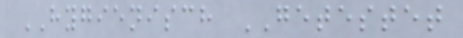HYGIENISCH GETESTET
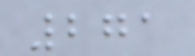271
